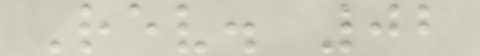Rev. 02
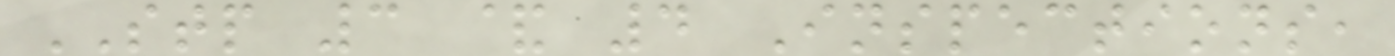STP 3 & 4 Inspections,
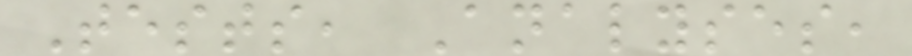Tests, Analyses,
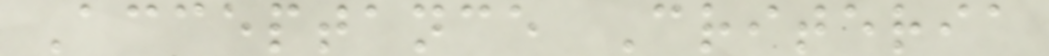Acceptance Criteria
